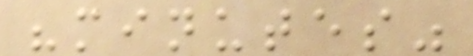"minutes"
